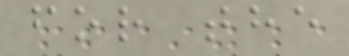for the
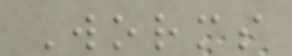Worms
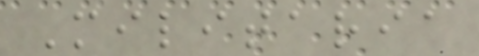Militaria
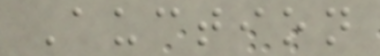Auction
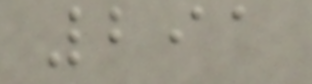291
